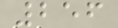256
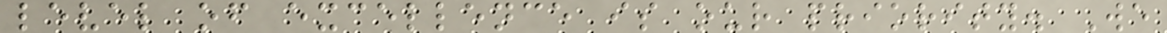level of excellence is our priority. We
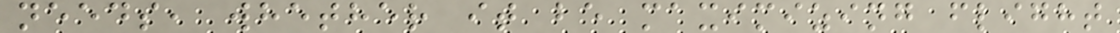needs, whether it be maximizing flight
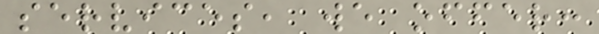services, we offer:
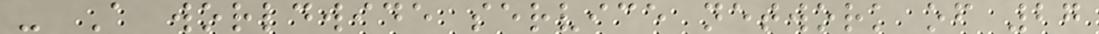- A worldwide service network of 27
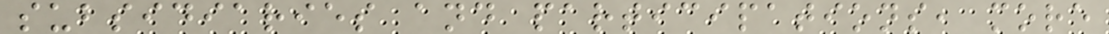subsidiaries and participations, more
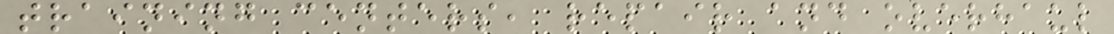training centers, repair and overhaul
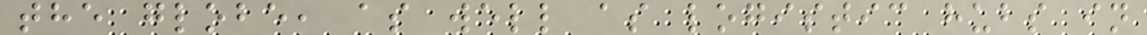the globe, as well as logistic hubs in
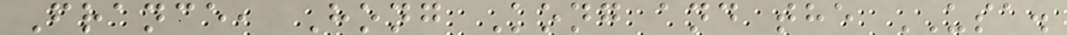France, Hong Kong and the USA.
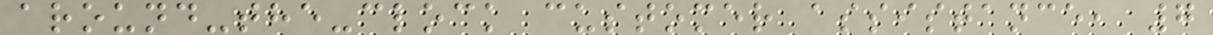around-the-clock customer assistance, 7
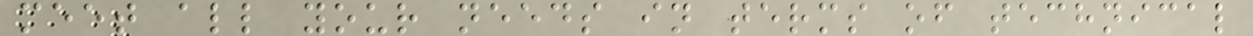meet all your needs in terms of technical
